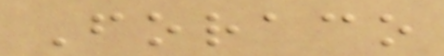Foraco
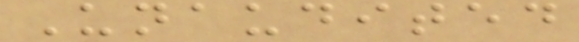Unaudited
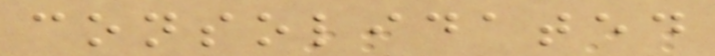consolidated
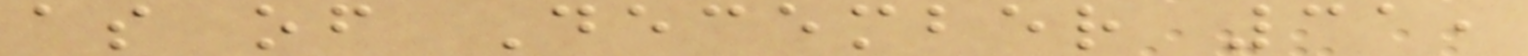as of December 31,
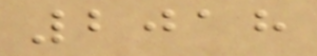2018
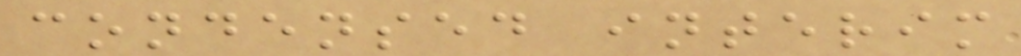condensed interim
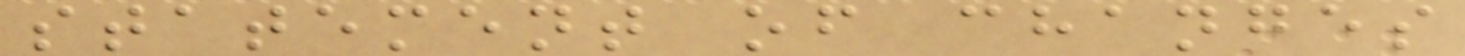statement of changes
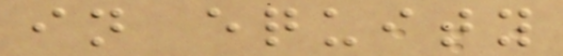in equity
